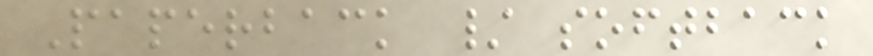Paperback / softback
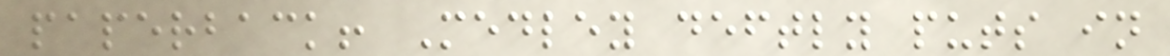paperback! Medley deftly puts in
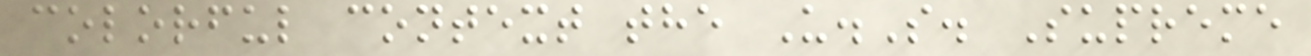colorful context the U.S. Supreme
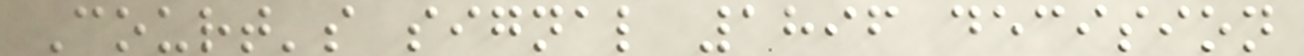Court's signal 1896 decision
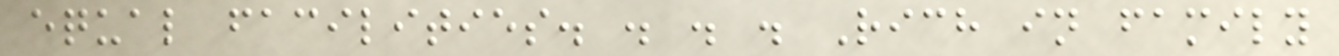equal facilities. . . . Rich in family
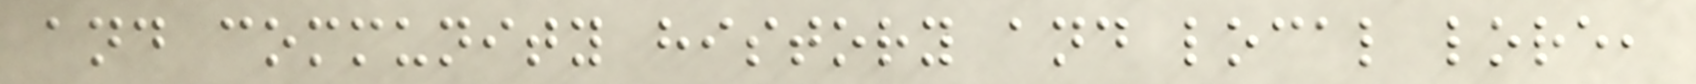and community history and local lore,
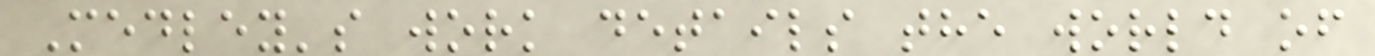Medley's work details the world of
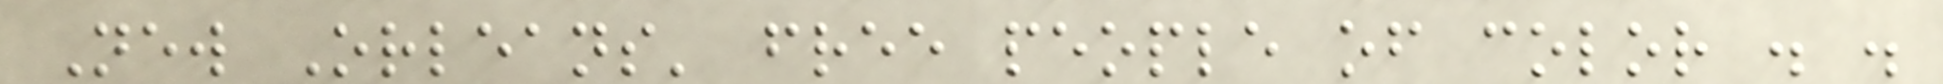New Orleans' free people of color . .
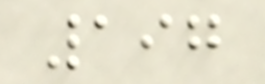197
